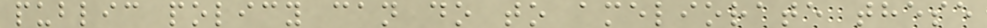public policy can do to ameliorate these
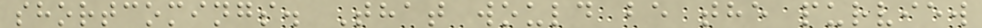shortcomings. That would be the purview
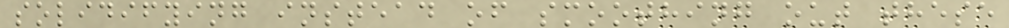solidifying instead of smoothing out these
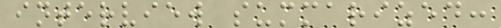interview summarized:
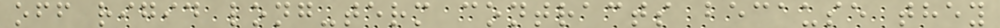off rigid long-term contracts because they
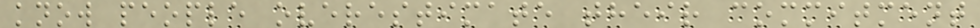know people overestimate their commitment
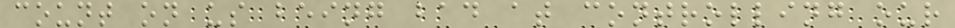count on us being bad at controlling our
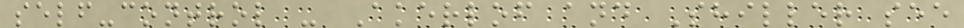self-control - Akerlof and Shiller see
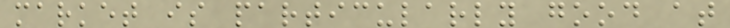market is particularly good at
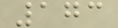173
